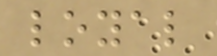loyal
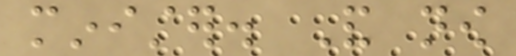minister. And now
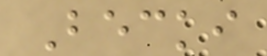Becki
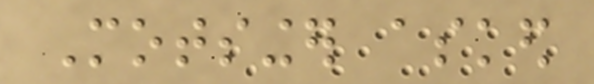Motsinger asked
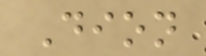Dion
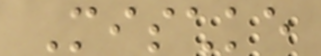Mischke
